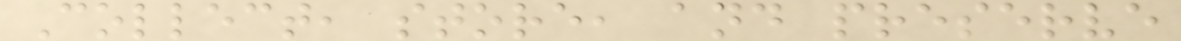Collect, store, and preserve
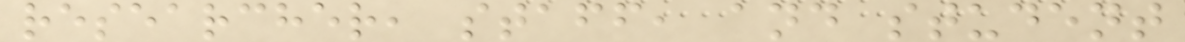researcher, staff, and student
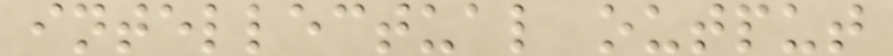intellectual output
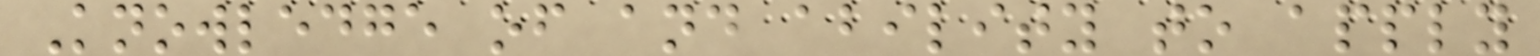Knowledge of and ability to apply
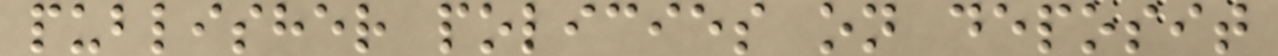publisher policies on deposit
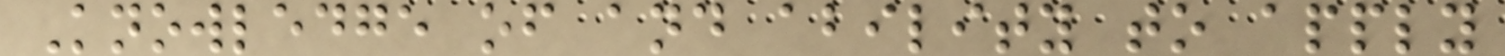Knowledge of and ability to apply
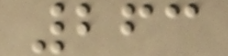263
